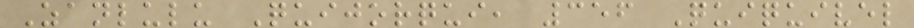Zanlulu Quijorqui, 356 Quiquivel
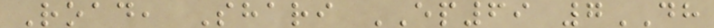Road, Shari EP69 7DH
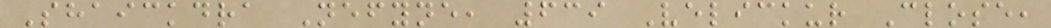Shaickdra Nefyne, 639 Velickur Close,
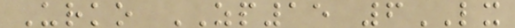Urko ZP15 6LX
